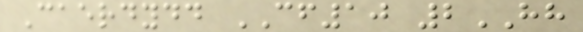Caerdydd CF10 2HH
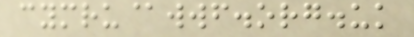cymru@wwf.org.uk
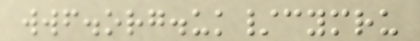wwf.org.uk/cymru
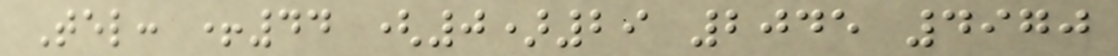Tel: +44 (0)29 2045 4970
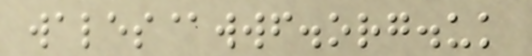wales@wwf.org.uk
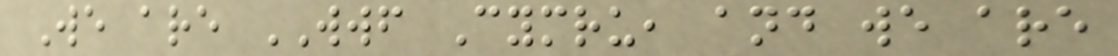We are WWF Cymru, and we are
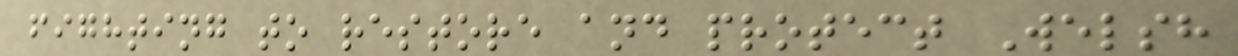fighting to restore and protect Welsh
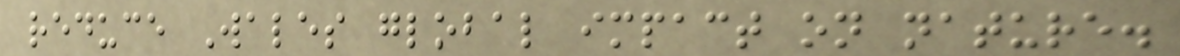reduce Wales global impact on nature.
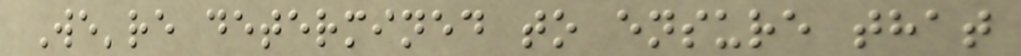We're determined to ensure that
